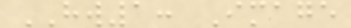HW1: Image
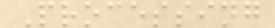Processing
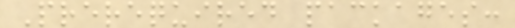Prerequired packages:
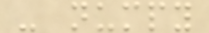- numpy
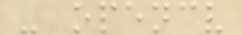- opencv
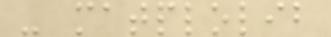- matplolib
